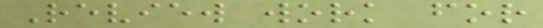Review work for
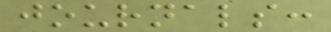journals:
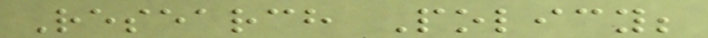Research Policy;
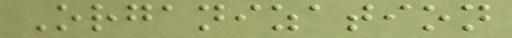Organization
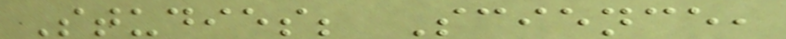Studies; Science,
